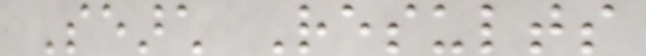Search Results
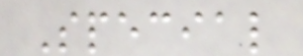Special
